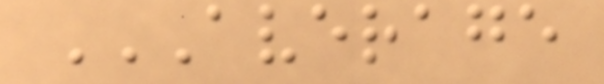AVERAGE
